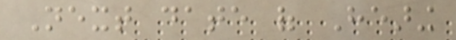Next date of Hearing
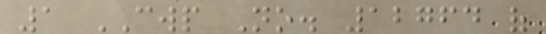1 CWP No. 12764 of
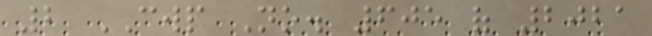2 CWP No. 605 of 2021
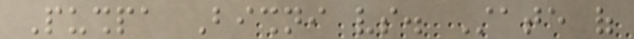Pushpa Bishni vs. State of
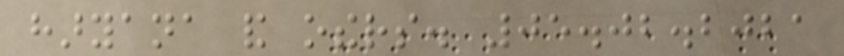haryana and others. 05.02.2021
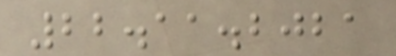22.11.2021
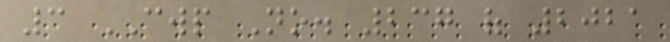3 CWP No. 237 of 2021
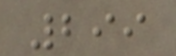299
